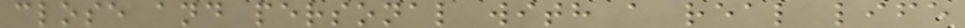close and personal with a real life
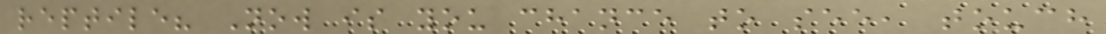reptile? Now is you chance to see, touch
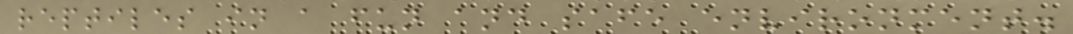reptiles in a fun and safe environment.
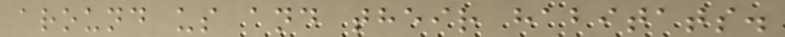around us and their habitats.
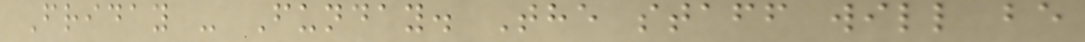Friday - Funday. The staff will be
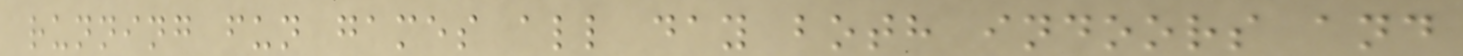running fun games all day both indoors and
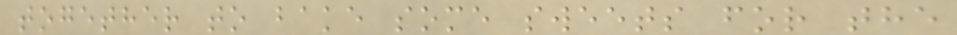together to bake some sweets for the
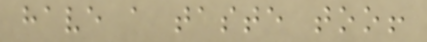have a taste too!
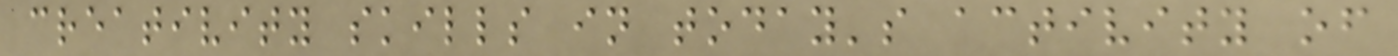creativity skills in today's activity of
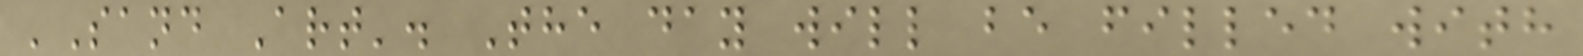'Sand Art'. The day will be filled with
